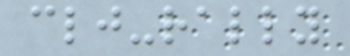clj-rally
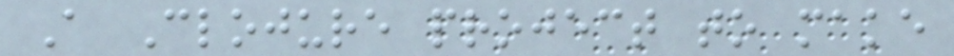A Clojure project to make
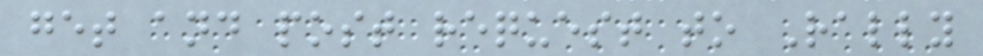get and post request to Rally
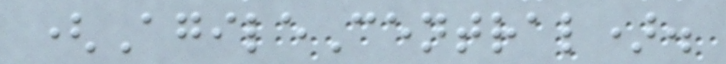(AgileCentral).
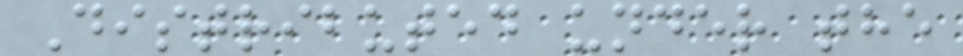Distributed under the
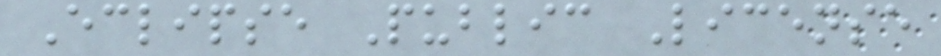Eclipse Public License
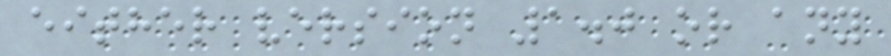either version 1.0 or any
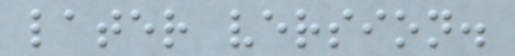later version.
